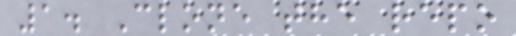1. Clone the repo
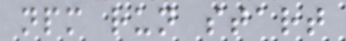npm run start
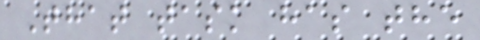That task has the
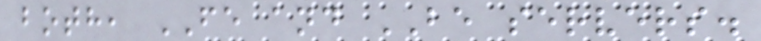both, FE and BE servers.
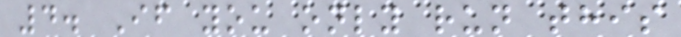4. If you only run this
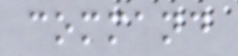command
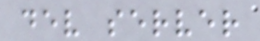dev server
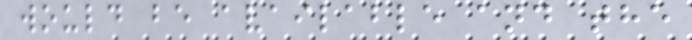would be available and the
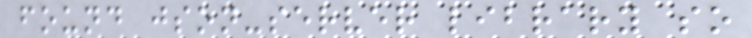found json-server library so
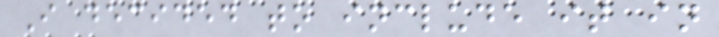I decided to include it in
